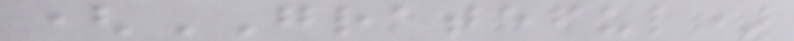(GRATEFUL)
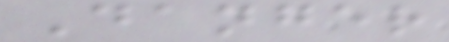Danger
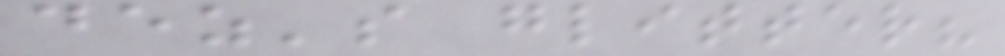dez's glitter?
